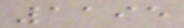1195
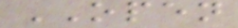OPEN
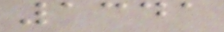1341
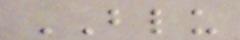BLU
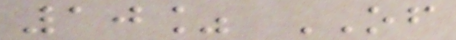10% OF
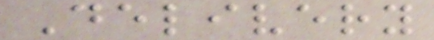Delivery
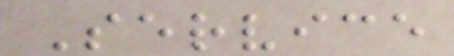Service
